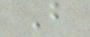B
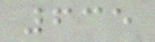635
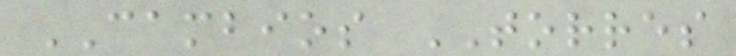CAMBIOS TORRES
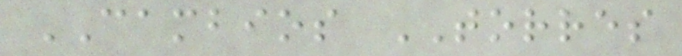CAMBIOS TORRES
